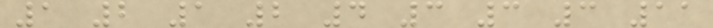1 2 1 2 4 3 3 3 11
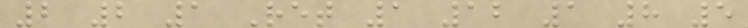2 2 1 Ret 1 12 1 8 5
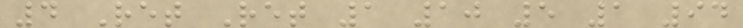4 Ret Ret 1 10 5 1 94
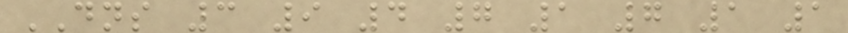DNS 3 9 4 7 1 7 1 1
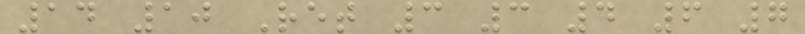14 10 Ret 3 3 4 6 7
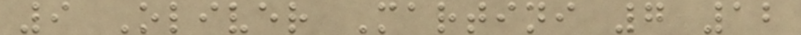9 Oliver Martini 7 12
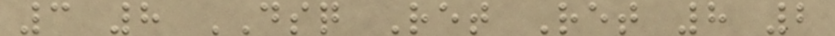3 8 DSQ Ret Ret 8 2
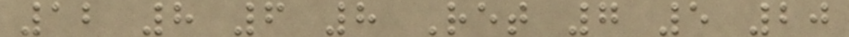12 8 6 8 Ret 7 5 20
